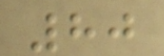80
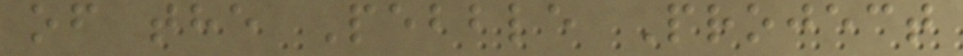of the Pebble Project
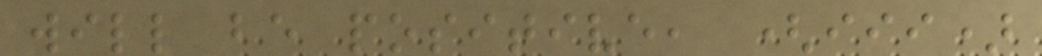will be positive, (iii)
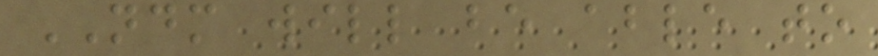NDM will be able to
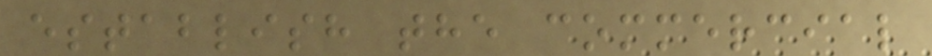establish the commercial
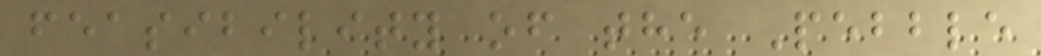feasibility of the Pebble
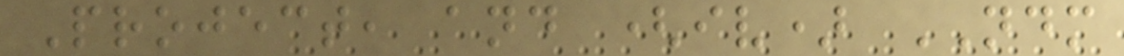Project, and (iv) NDM
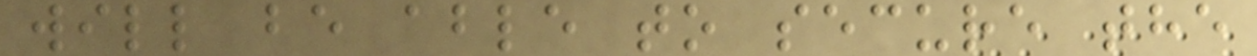will be able to secure the
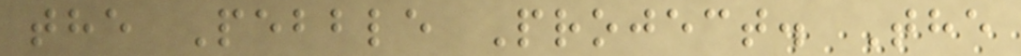the Pebble Project. The
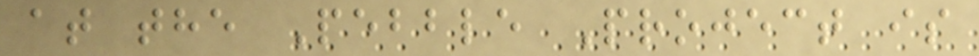at the Pebble Project is
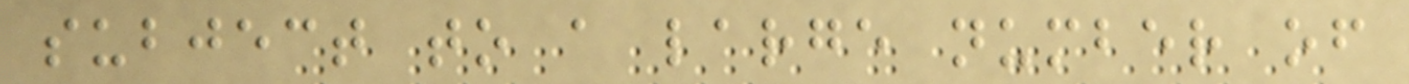subject to a large number of
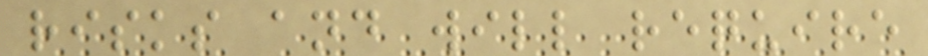risks and will require
